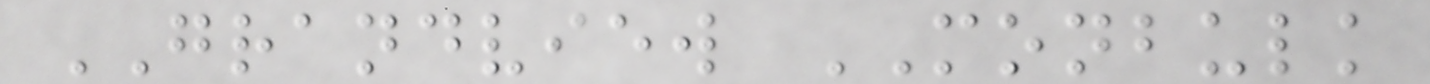GRANDVIEW MONBULK
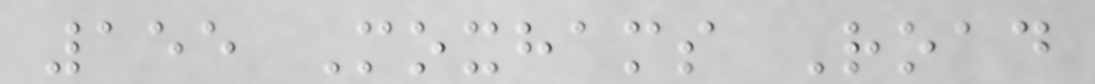155 Moxhams Road
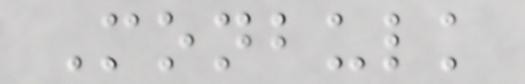Monbulk
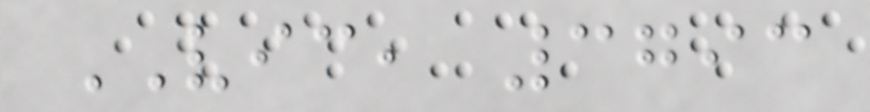VIC, 3793
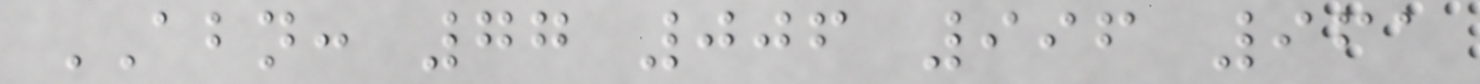ABN: 77 006 996 961
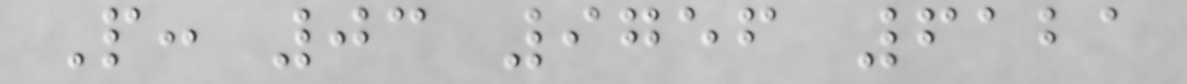P: 03 9756 6121
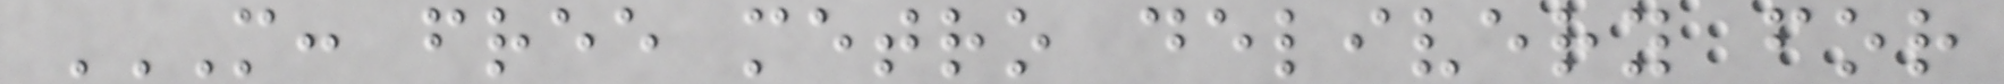M: FREE METRO DELIVERY FOR
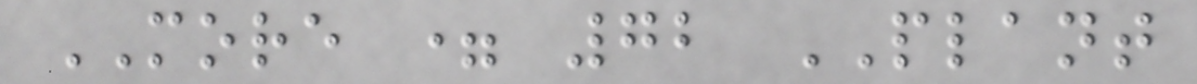MORE = 72 PLANT
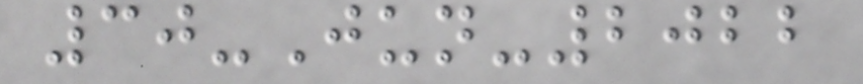30-Jun-2022
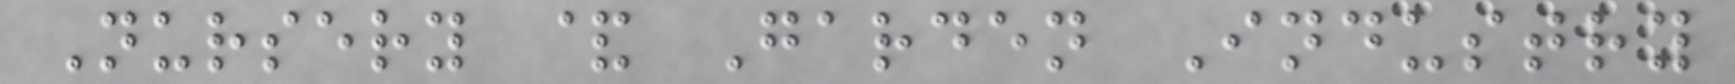Nursery & Garden Industry
